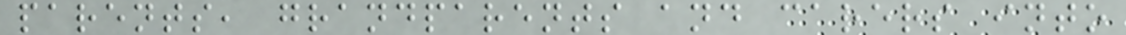parents, grandparents and carers into
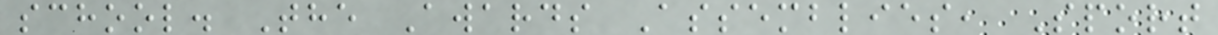school. The Awards Assemblies, Sport
